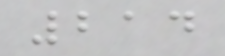214
